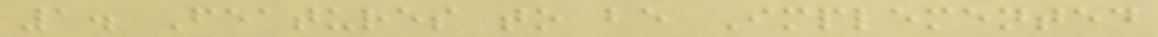1. Features to be Implemented
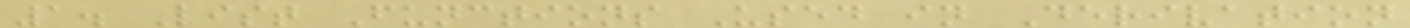1. List Functions Used in Derivation
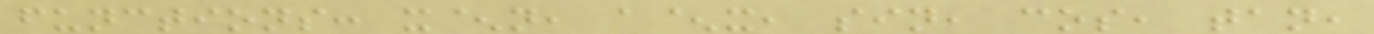functions: x^n, a^x, sin, cos, tan,
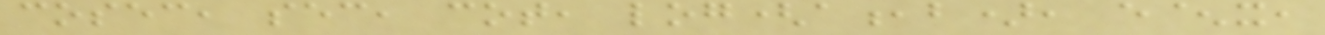cosec, sec, cot, log(a,b), e^x,
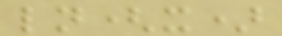ln(x)
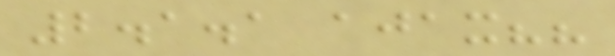2.1.1 ajax??
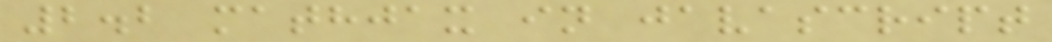2.2 mathjax in javascript
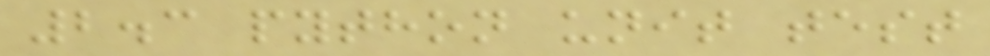2.3 python unit test
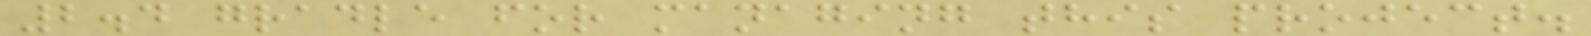2.4 gradle for managing this project.
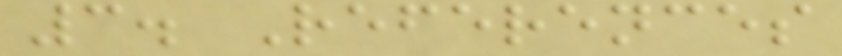3. References
